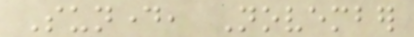Sunday, November
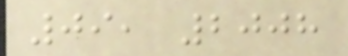09, 2008
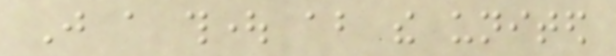Just a thought about the united
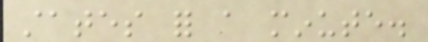states for a minute.
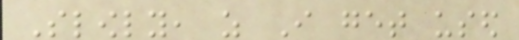Slowly, as I get used
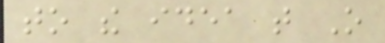to the idea that O
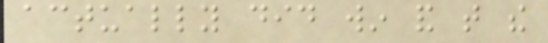actually did win and that the
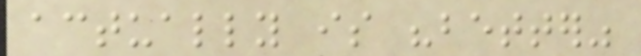actually is "better"
